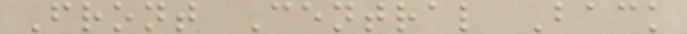Front Central Back
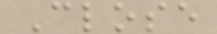Close
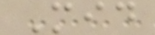Mid
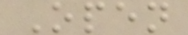Open
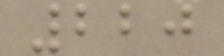220
